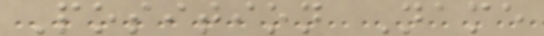Position Name
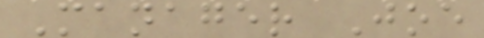Manager Joe
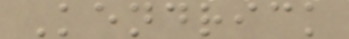Kendrick
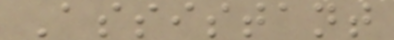Assistant
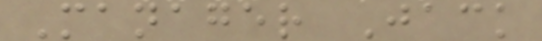Manager Jack
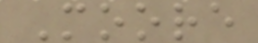Moore
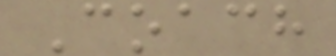Coach
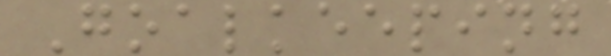Goalkeeping
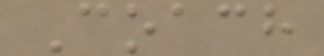Coach
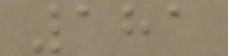181
